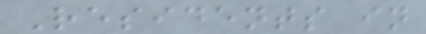Residents in
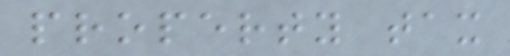property tax
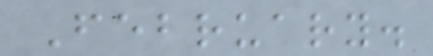February.
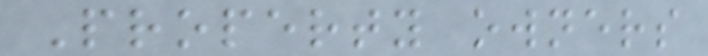Property owners
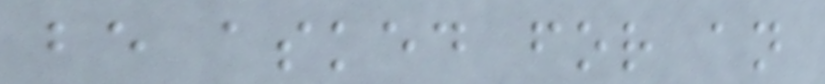be asked for an
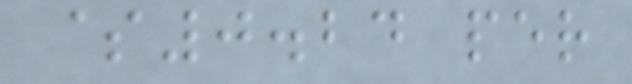$0.24 per
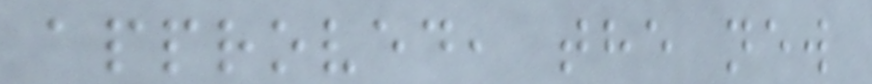approved, the new
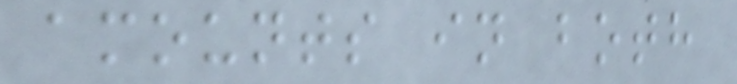amounts in both
